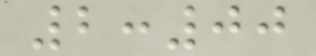2:00
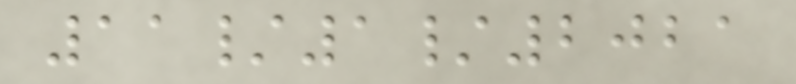11/1/2021
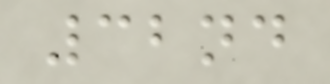32nd
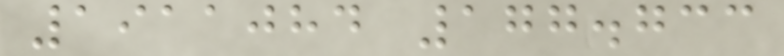1911084 177.733
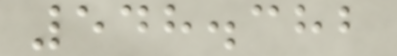548.382
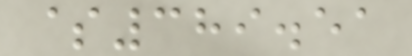$389.51
